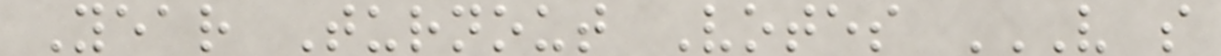Year Turnout Votes V S
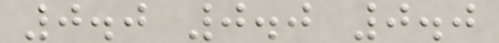0.0 0.0 0.0
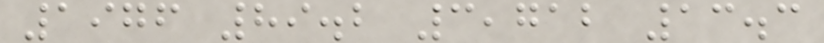1976 89.2 3,712 13.3
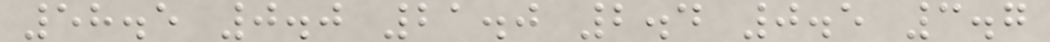58.5 0.0 21.0 2.4 0.5 3.7
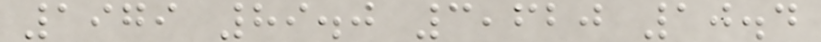1979 89.0 3,620 10.4
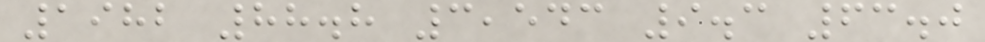1982 88.8 3,543 9.3 63.0
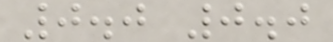0.0 0.0
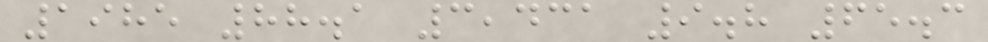1985 88.1 3,431 9.8 65.3
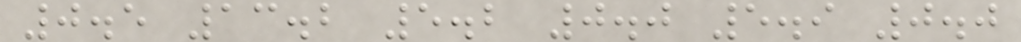0.5 13.2 5.2 0.0 5.9 0.0
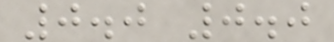0.0 0.0
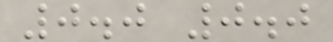0.0 0.0
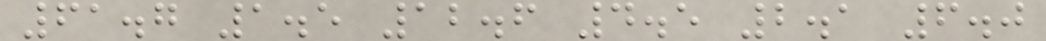61.7 1.5 12.6 4.5 2.1 6.0
